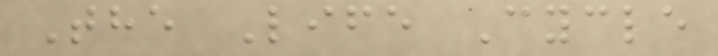The Life Cycle
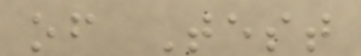of Test
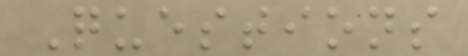Questions
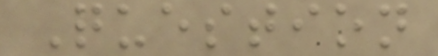Question
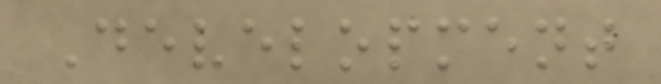Development
